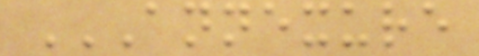ANNEXURE
